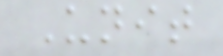Unit
